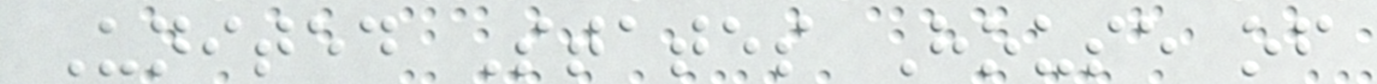United States House of
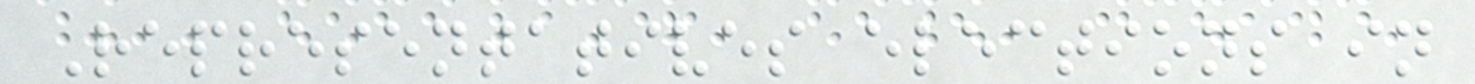Representatives elections in
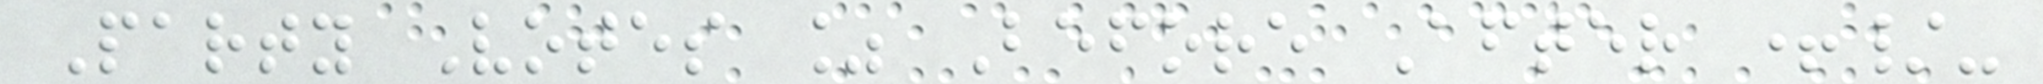Party Votes % Before After +/-
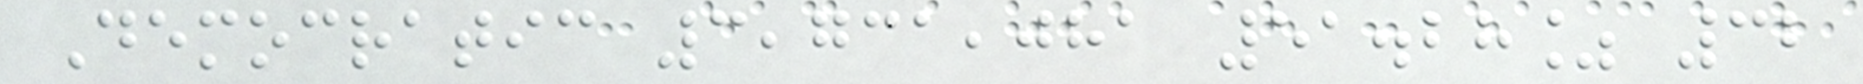Democratic 3,731,081 51.28% 32
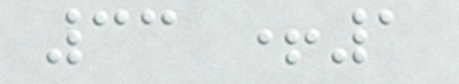33 +1
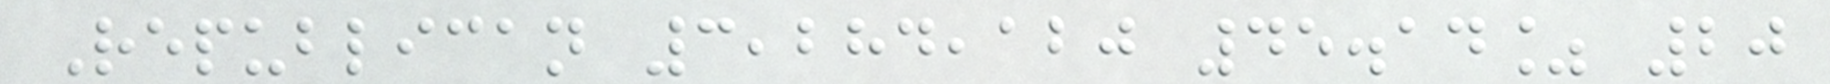Republican 3,284,120 45.14% 20
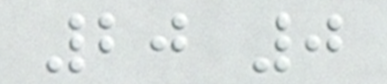20 0
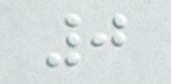0
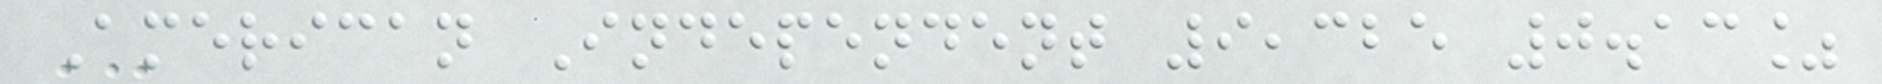American Independent 9,325 0.13%
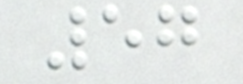57
